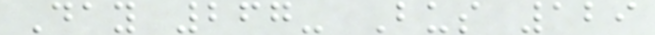Day 267- Bus 129
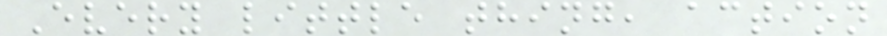Every little thing, action
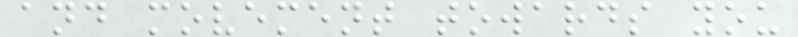and movement towards you
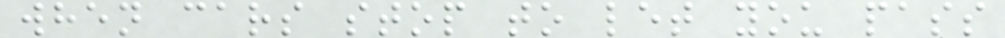when cars stop to let you pass
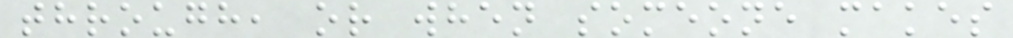through, or when someone makes
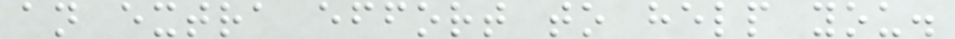an extra effort to help you.
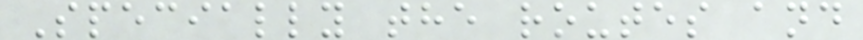Specially the routes and
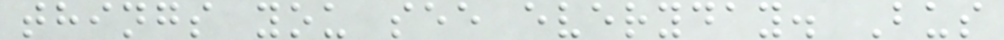things you see everyday. Bus
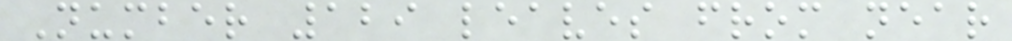Number 129 leaves from near
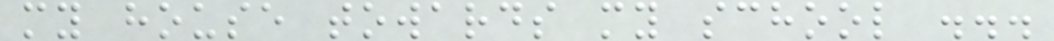my house towards my school ...
